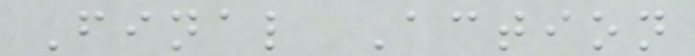Final Action
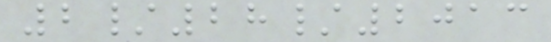2/28/2013
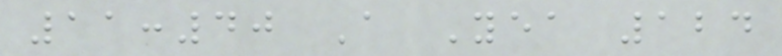11:40 A Yea 124
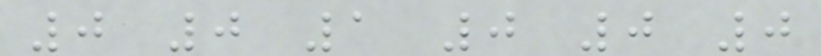0 0 1 0 0 0
